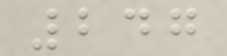247
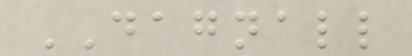DAGNALL
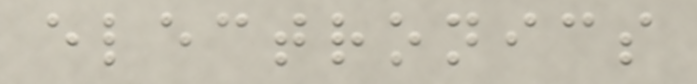electronics
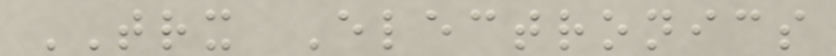TRX Electronics
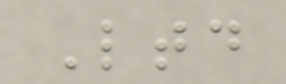Ltd
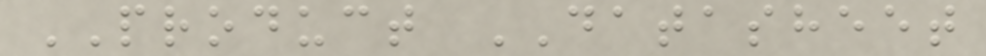PRODUCT DATASHEET
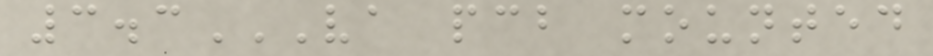3.3VA PCB MOUNTED
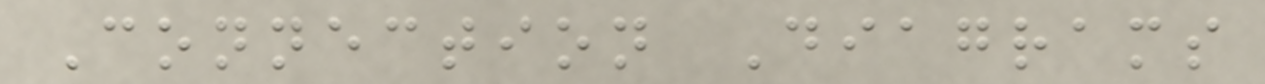Connection Diagrams
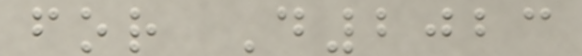for D2023
